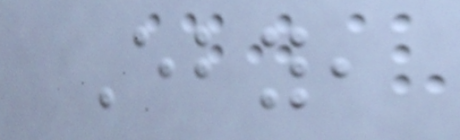Eby,
